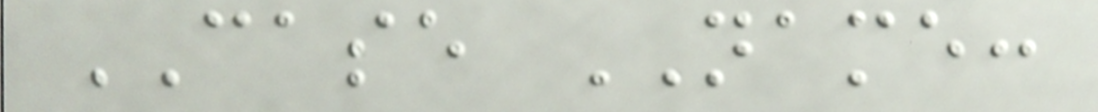CASE NAME:
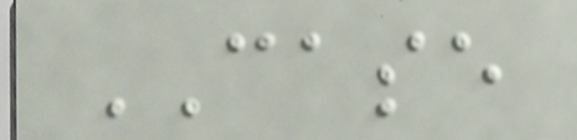CASE
